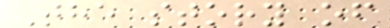The story of
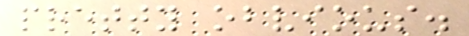pretty obvious.
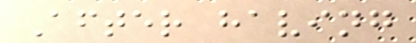After having
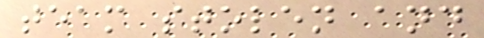team stolen and
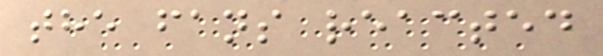the fans reacted
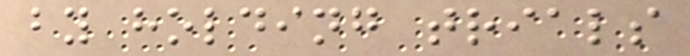by holding trials
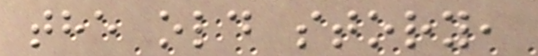the old story,
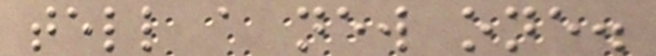tell a new one.
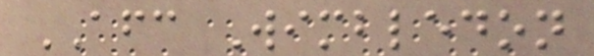AFC Wimbledon
